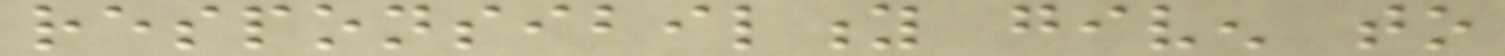responsibility given to
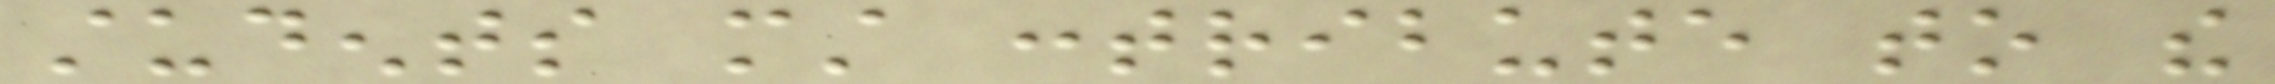students must contribute to the
